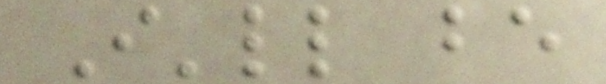I'll be
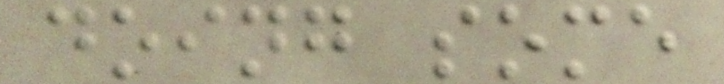doing some
